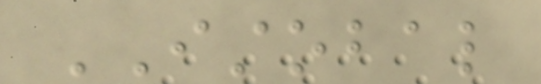ISTOBAL
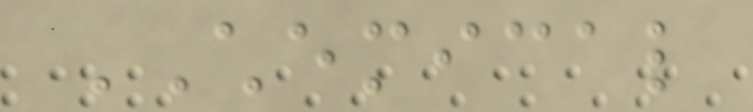CHEMICAL
